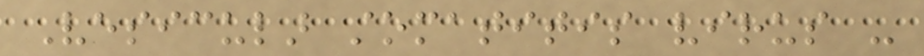Vesicular stomatitis virus -
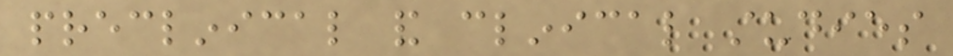preclinical and clinical studies
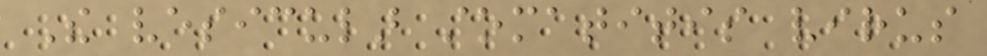The vesicular stomatitis virus
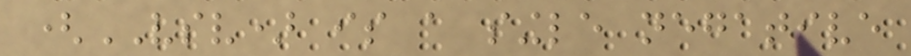(VSV) is a single negative
